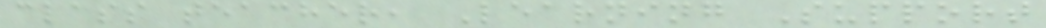class teacher, Learning Support
